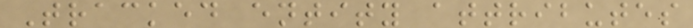Tracked entity attributes
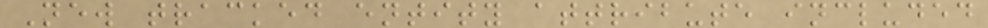New tracked entity attribute included
